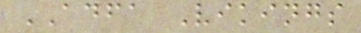ADFA Vikings
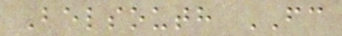Belsouth FC
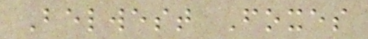Belwest Foxes
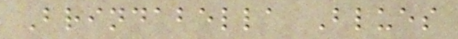Brindabella Blues
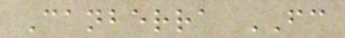Canberra FC
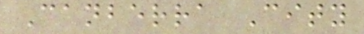Canberra City
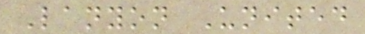Lanyon United
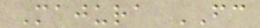Majura FC
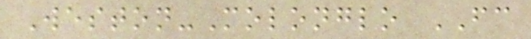Weston-Molonglo FC
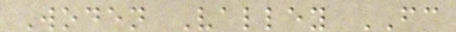Woden Valley FC
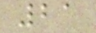21
